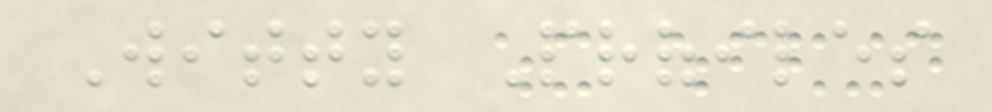Witty Profiles
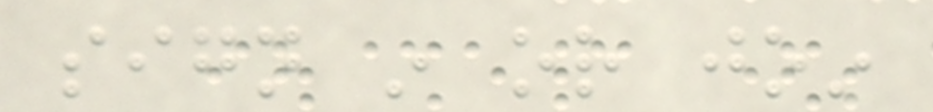sign in or join
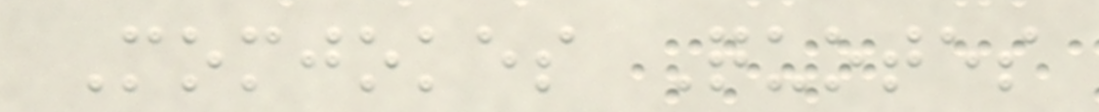Momjokes Quotes
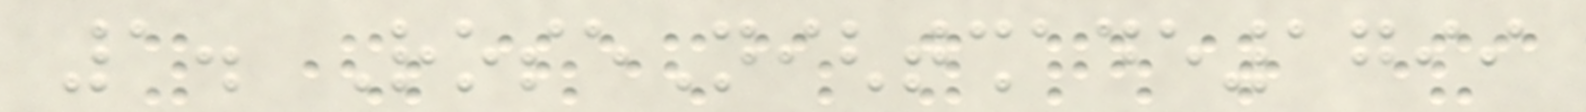1. RoseNightshade1799
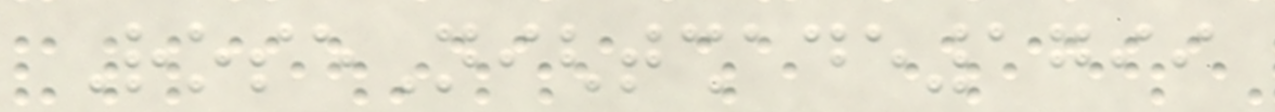RoseNightshade1799
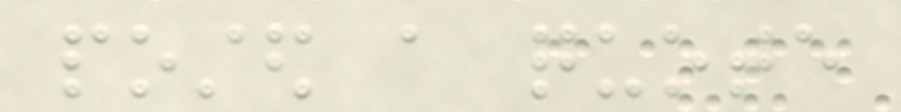posted a quote
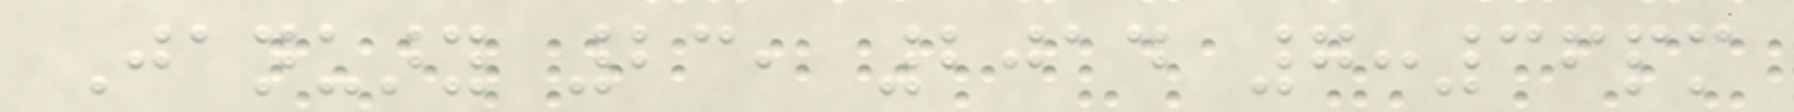January 23, 2014 7:36pm
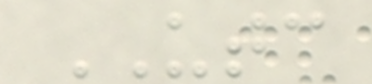UTC
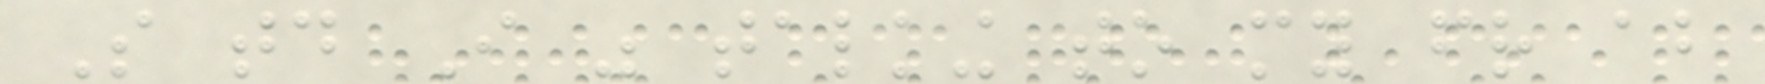So today I was talking to my friend about
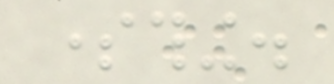something.
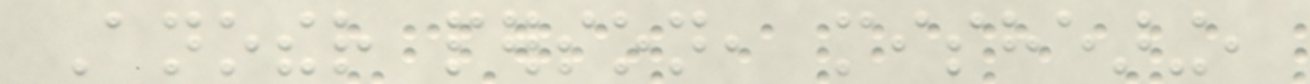Another person, mishearing,
